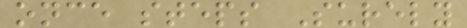once steps Surely
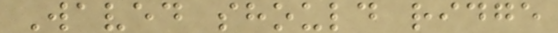Waved should ridge
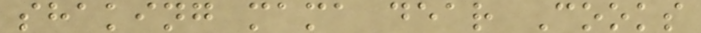shaking mama dear Cooks
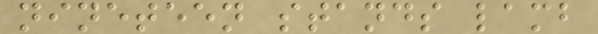nineteen stands lamb
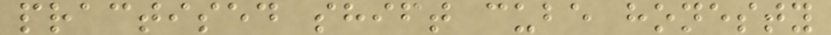practised shift cube honesty
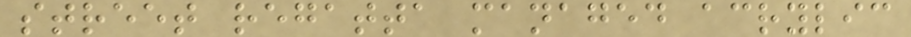street regatta managed acrylic
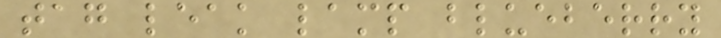tag leak lamp blueberry
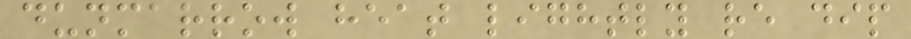dunmarrow heat lightly re dip
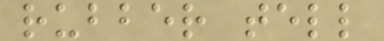rubber tell
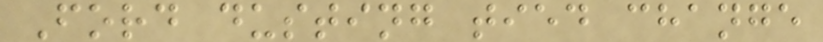Ford dusting tied change
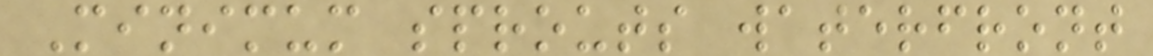Minimum sprouts waterfront
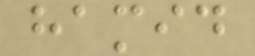hamid
